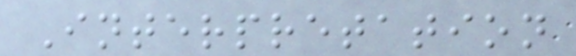Interpretation
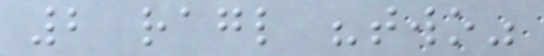2 ragl "two"
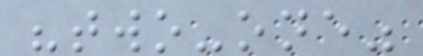"two-one"
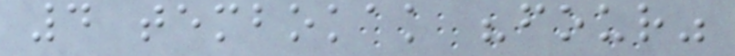4 tembokak "four"
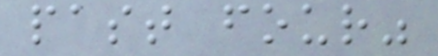past four"
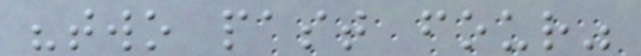"two past four"
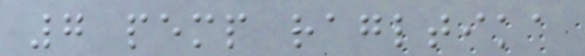7 pemp ragltika
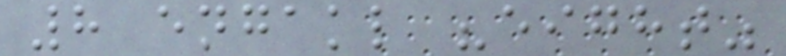8 engakl "eight"
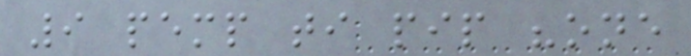9 pemp ti pip "one
